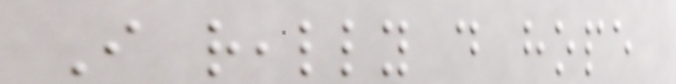I really do hope
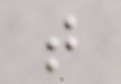that
